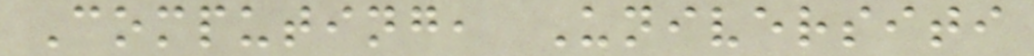Computing, Universiti
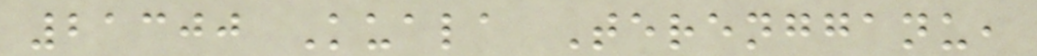21300 Kuala Terengganu,
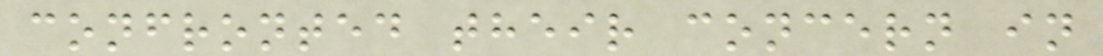confronted their concern in
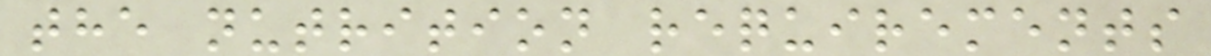the nutrition requirements
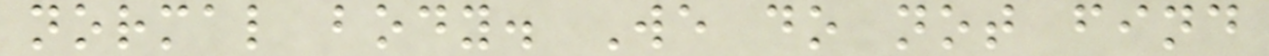normal body. We do not find
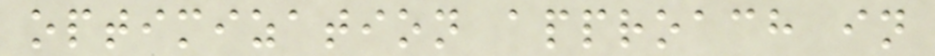optimization approach in
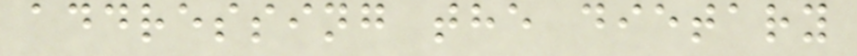addressing the dietary
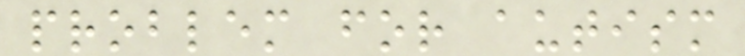problem for autism
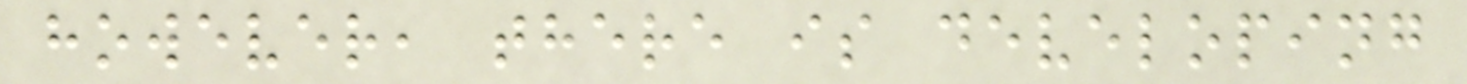however, there is developing
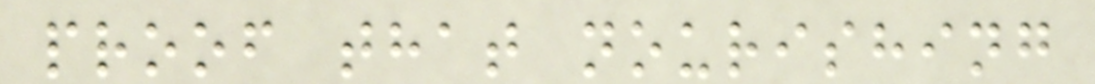proof that nourishing
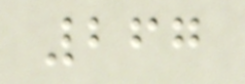267
